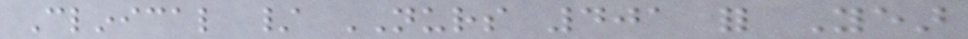Clinical / NURS 401 for Year
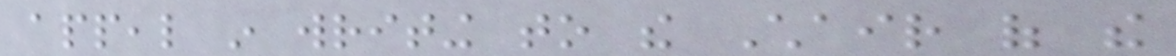appeal in writing to the Chair of the
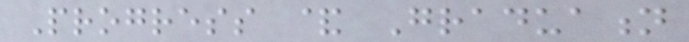Progress & Graduation
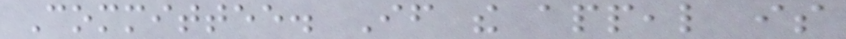Committee. If the appeal is
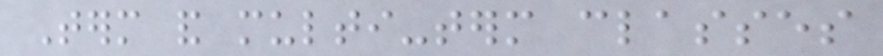Term and multi-term classes
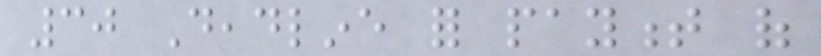30 Deadline for payment of
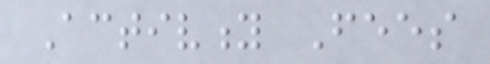Activity Fees
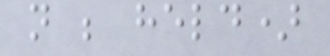not be held)
